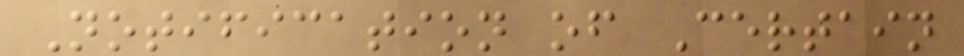Notification of Certain
